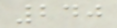240
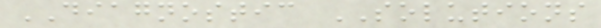DIAGNOSTIC SOLUTIONS
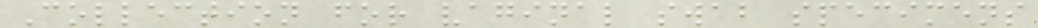Collection for vaginal swab specimens
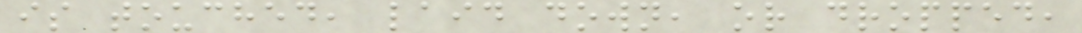is touched, laid down, or dropped,
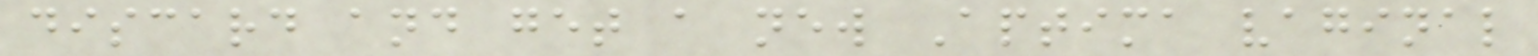discard and get a new Aptima vaginal
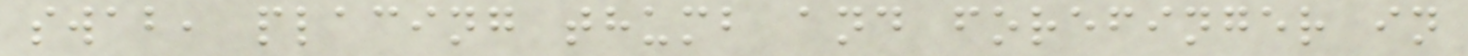swab, placing thumb and forefinger in
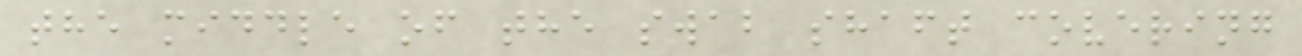the middle of the swab shaft covering
